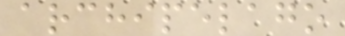archipelago
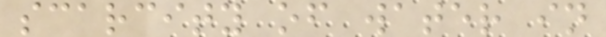scarcity of water in
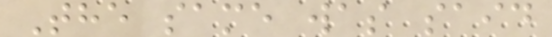The same was said
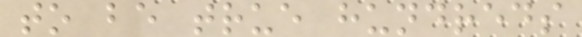to be true hundreds
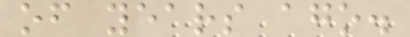of years ago.
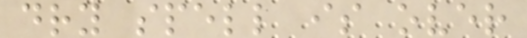dry spell is over
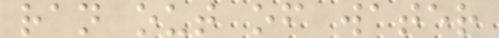ran out of water
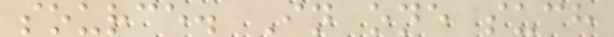source. In one such
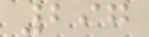297
